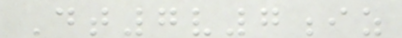Dt7v7iz
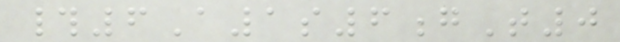#6A1s6gT0
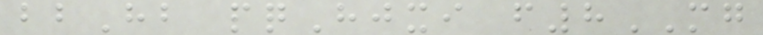bbHb pqHjxi f8MG
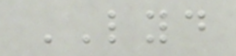LYD
